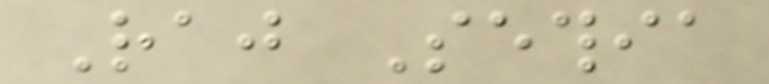Raj Sethia
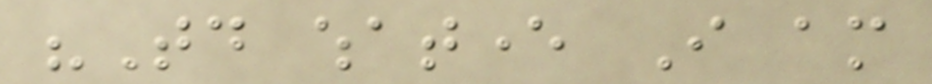"Today whatever I am
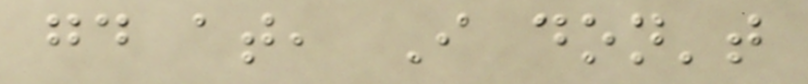good at, I don't
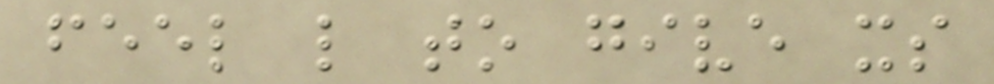feel like to give its
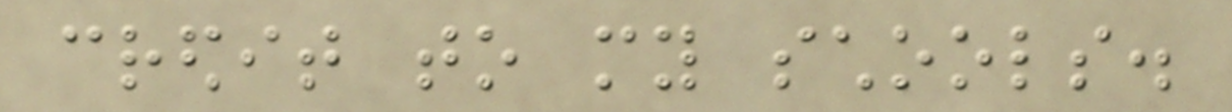credit to my schools.
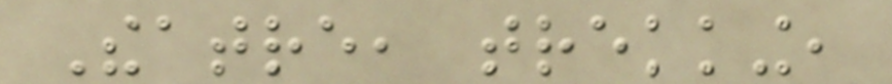Theatre, trekking,
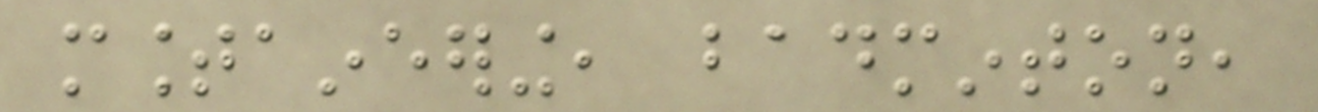mountaineering, badminton,
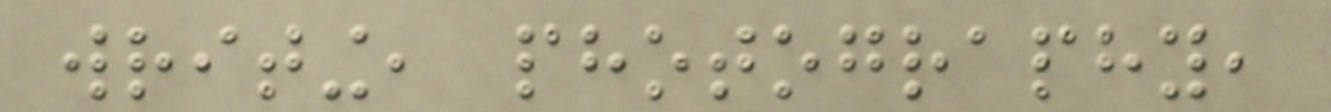writing, photography,
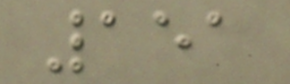151
